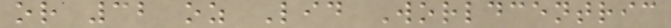or 32 oz Lid Worldcentric
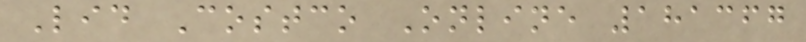Lid Costco Online 181367
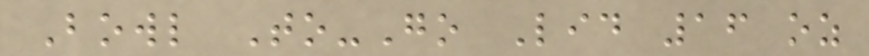Bowl To-Go Lid 16 oz
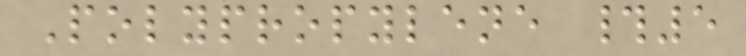Polypropylene #5
